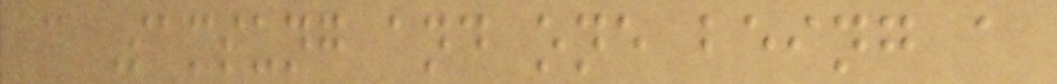a Samsung and one being a
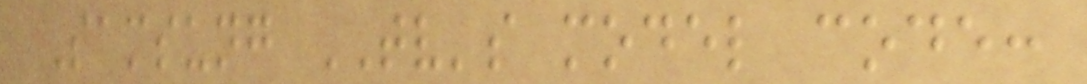Samsung TV's model code:
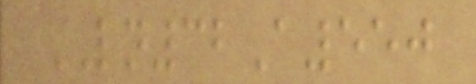LN32A550
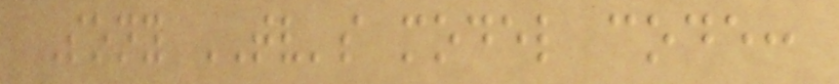Sony TV's model code:
